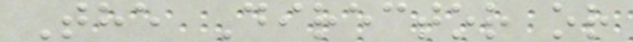The Director or
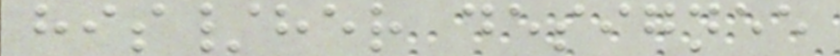his/her designee
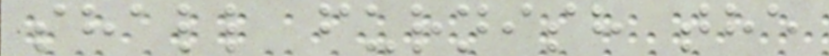shall furnish the
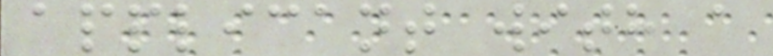applicant with a
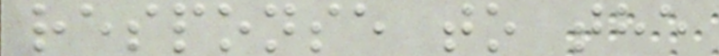response to the
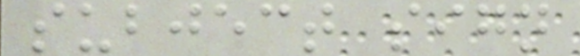subject sign
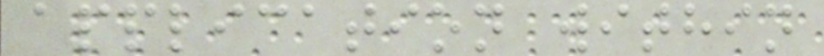application within
